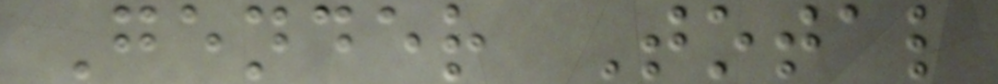Gender Total
